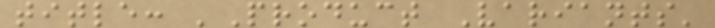title: 'Product Variants'
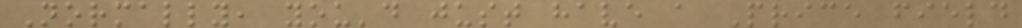Normally, you'd just have a Price field
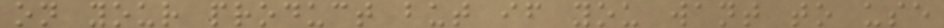on your product but if you want to use
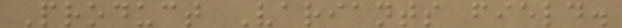Product Variants field.
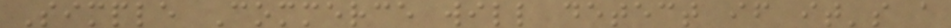Simple Commerce will detect if it's a
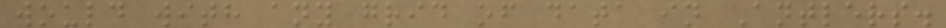would with any grid of data in Antlers.
